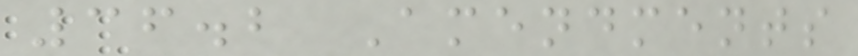36.2 Amendments
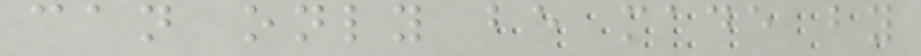can only be made by
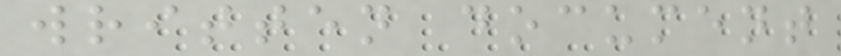written document
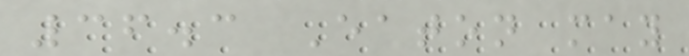36.3 Eaton may
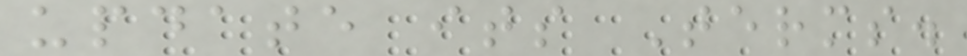update its Terms.
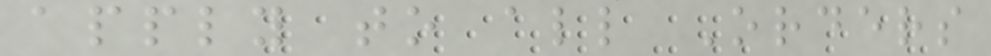apply to all Orders
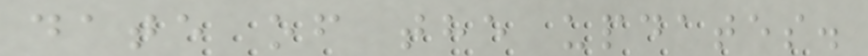date of the updates.
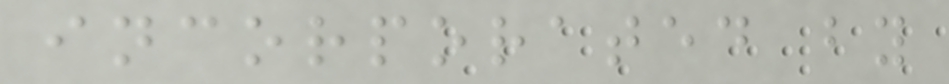incorporated by
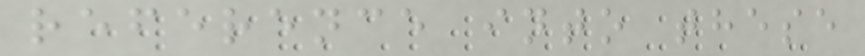reference into these
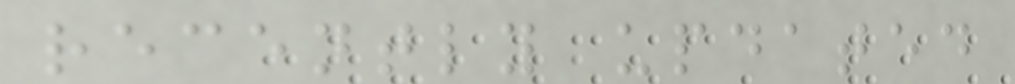recently updated
